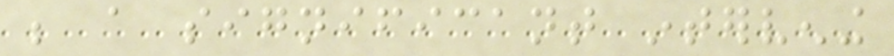be a significant intervening
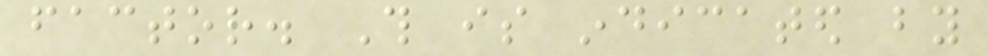factor. This is indicated by
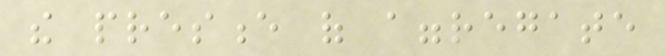the presence of aggregate
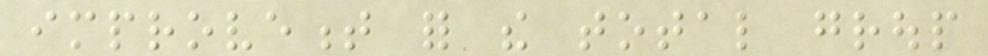improvement for the total group
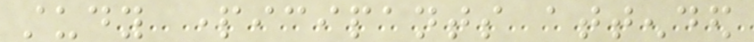study participants attended
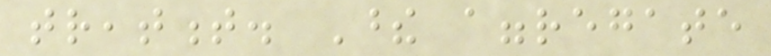treatment. These aggregate
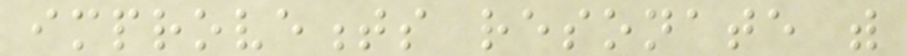improvements resonate with
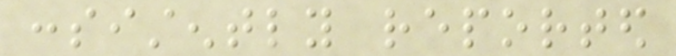consistently reported
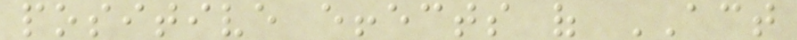positive effects of ACT
